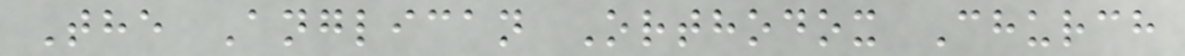The Anglican Orthodox Church
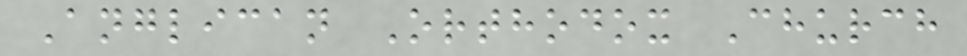Anglican Orthodox Church
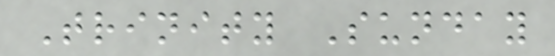Trinity Sunday
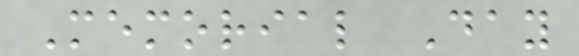Memorial Day
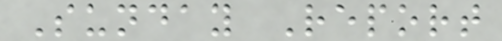Sunday Report
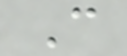C
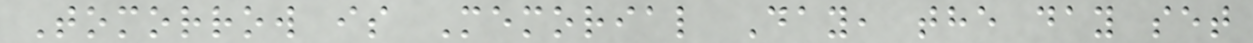Tomorrow is Memorial Day, the day set
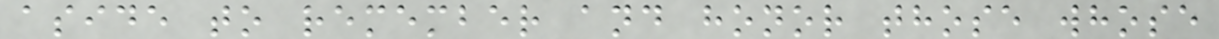aside to remember and honor those whose
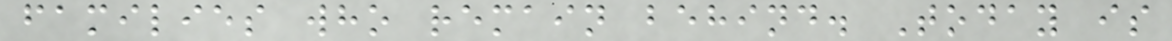families who remain behind. Today is
